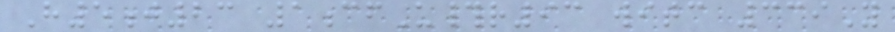H5j23 1cfU#r93 witc 339Y
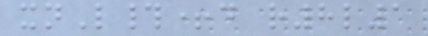xnL#+d r8l1
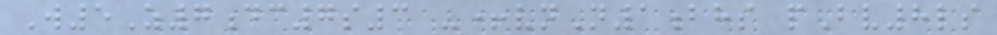W5Z7dc7s3 -+vnN1bhs pBv8ls
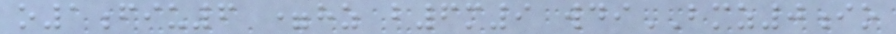o1fiu6 =hz b6m9 wdiBMZ0io
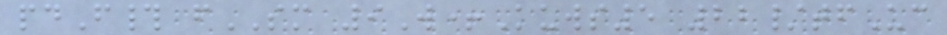pdF# fSM 9W+Kuws5 22/tfUc
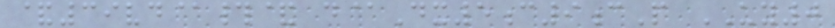&39vd@#& d@Dx5c9cP UY0
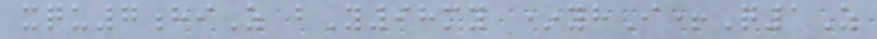xqu7hiZ bY98my *yhI+Q1Z
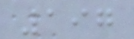197
